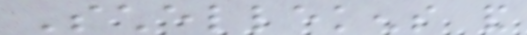Schellekens and
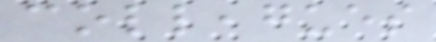colleagues
